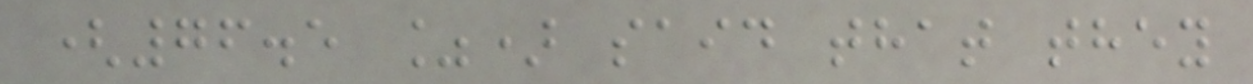(76.5 %) said that they
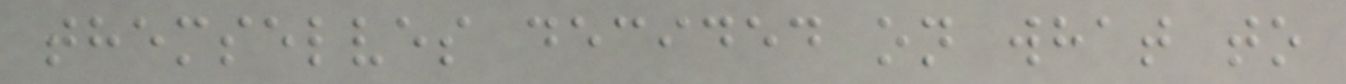themselves decided on what to
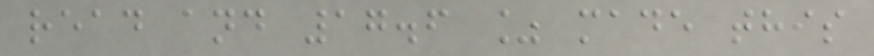read and 17.6 % made this
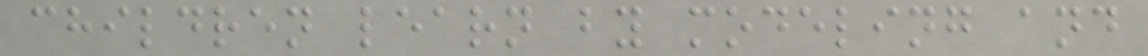children learn by modeling and
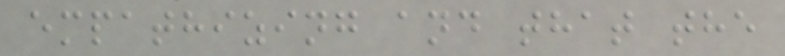empathizing and that the
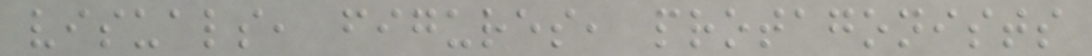visuals, figures, protagonists
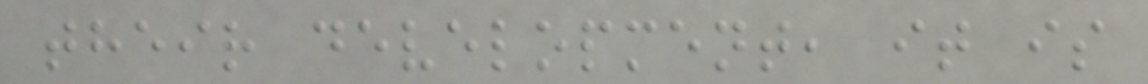their development, it is
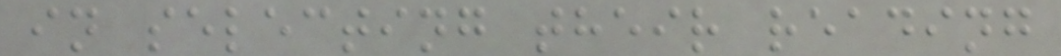in selecting their reading
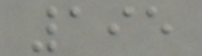195
